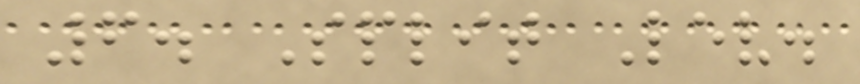6. Split Lev.
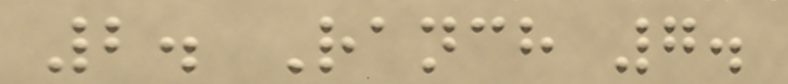2. Ranch 7.
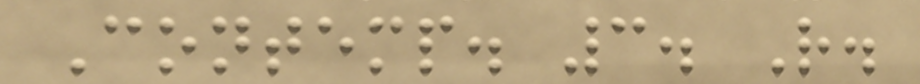Contemp. 3. R.
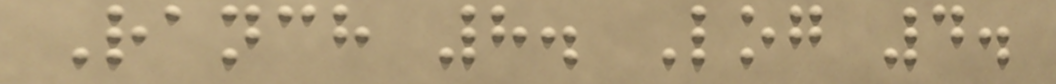Ranch 8. Log 4.
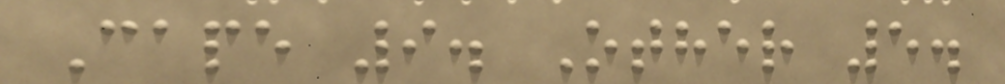Cape 9. Other 5.
